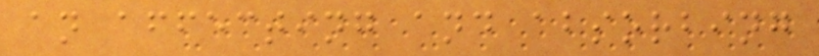an affecting and absorbing
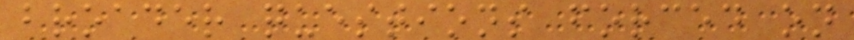broader questions forced on
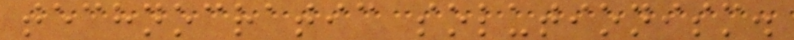technocratic solutionism.
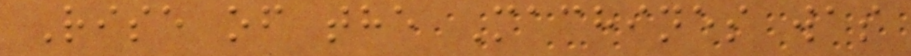Rise of the Machines was
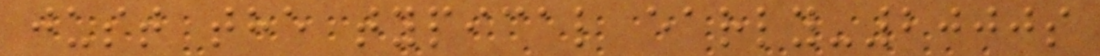just the typical early-2000s
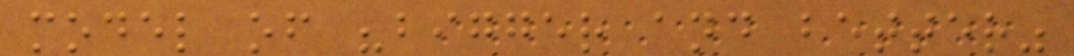model of "bigger and better"
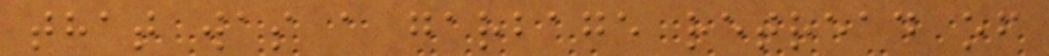that was a garbage retread of
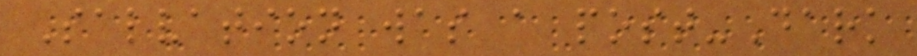Salvation was a post-Dark
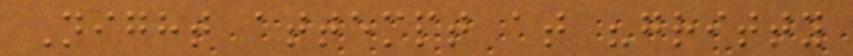Night attempt at "gritty
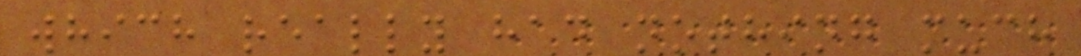which really had nothing much
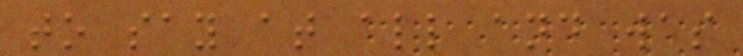to say at all and was
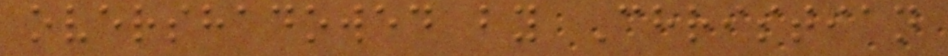overshadowed by Christian
